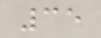35
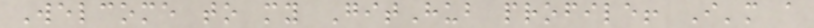Welcome to my GitHub profile! I'm a
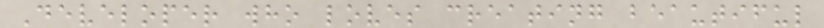Developer who loves creating beautiful
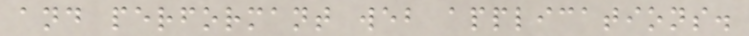and performant web applications.
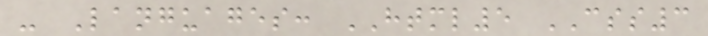- Languages: HTML5 CSS3
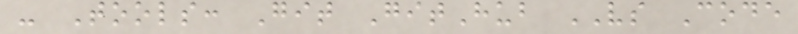- Tools: Git GitHub VS Code
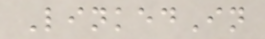LinkedIn
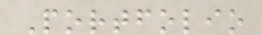Portfolio
